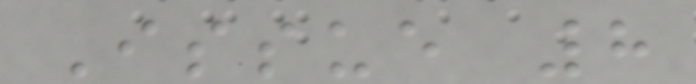Issue 8
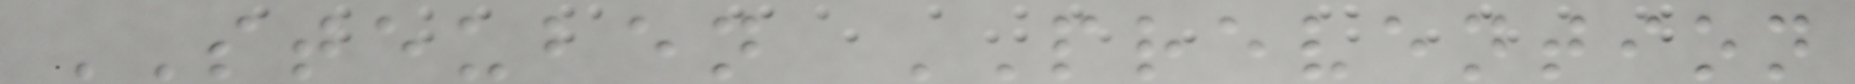STEUBEN PREVENTION
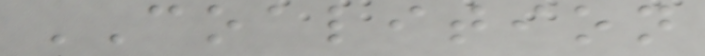COALITION
